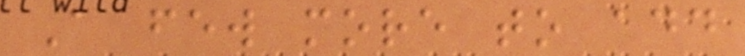A few more to add
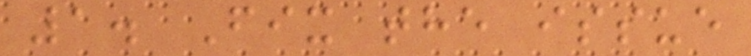1. Fix the issue
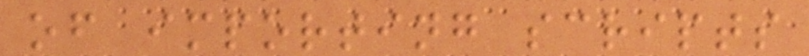of importing scripts
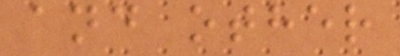and other
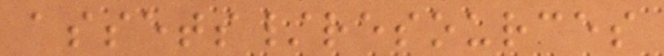assets/resources
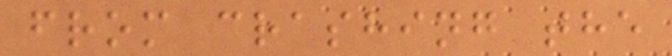from crashing the
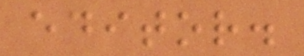editor.
